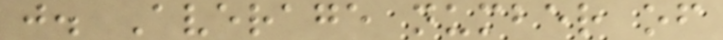j. Average number of
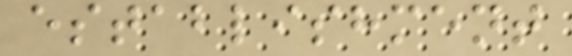establishment
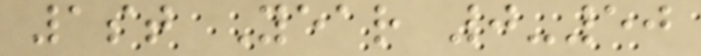1st Year 0-50
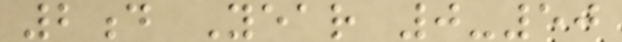2d Year 0-50
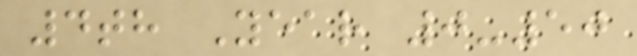4th Year 0-50
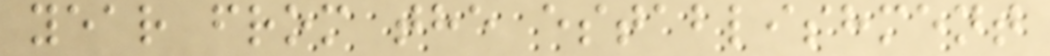year from the establishment
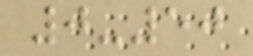0-50
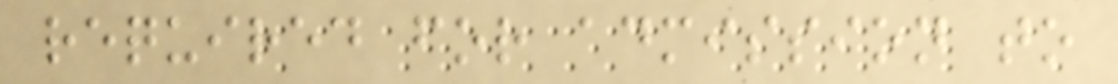required for admission to
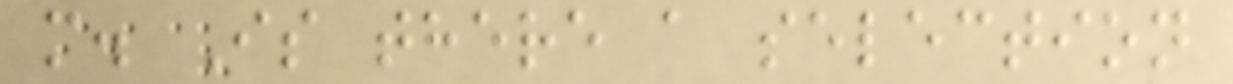m. Is there a selection
